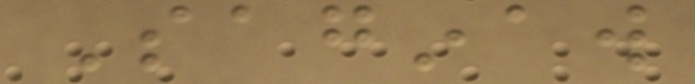Saginaw
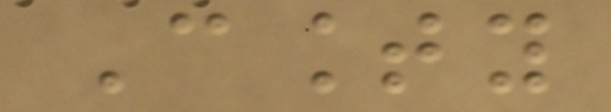County
